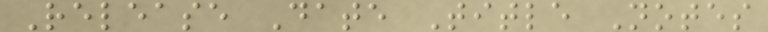Release Date Title Notes
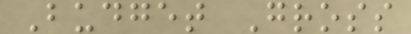Budget Gross
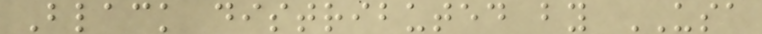Black distributed by USA
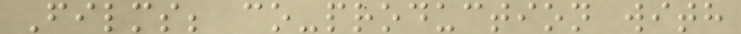Films; co-production with
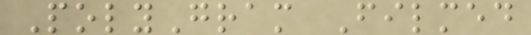PolyGram Filmed
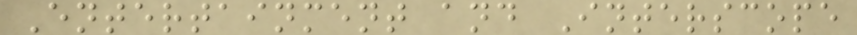Entertainment and Interscope
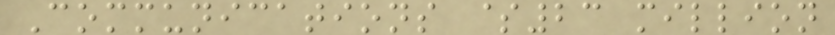Communications $23 million
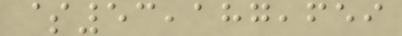$53,187,659
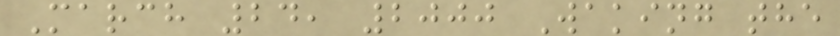March 24, 2000 Waking the
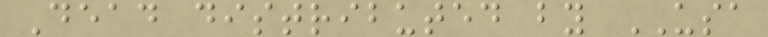Dead distributed by USA
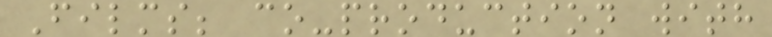Films; co-production with
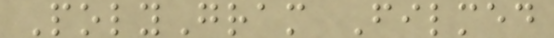PolyGram Filmed
